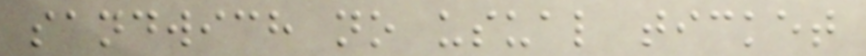sandwich no usual ticket
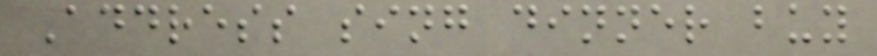Address sing dinner buy
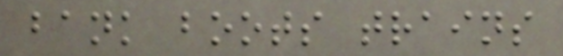bank boots trains
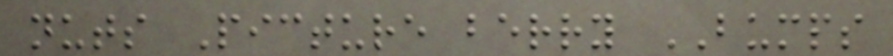nuts Picture berry BUMPS
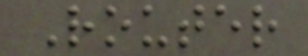Router
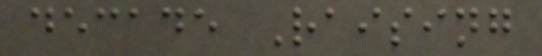decade Raising
